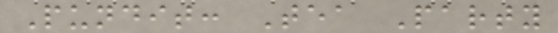Pundit: Tea Party
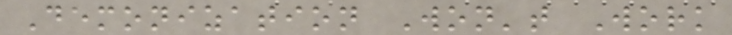Demonization Won't Work
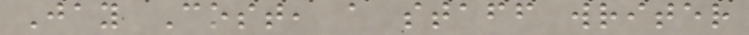Jay Cost, a staff writer
